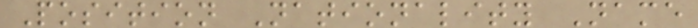Position Nationality Name
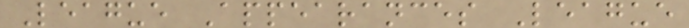League Appearances League
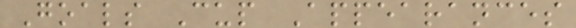Goals Cup Appearances
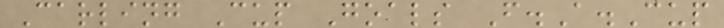Carling Cup Goals F.A.Cup
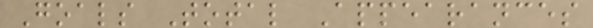Goals Total Appearances
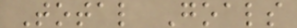Total Goals
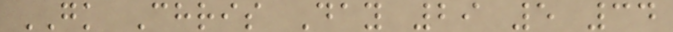GK Chris Day 29 5 34
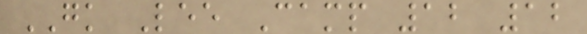GK Lee Camp 12 12
